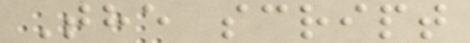The script
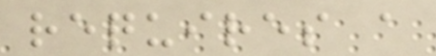requires a
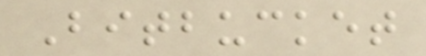Bitbucket
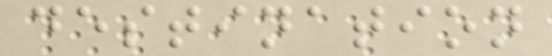destination
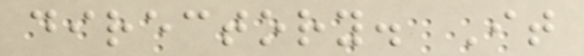directory. It
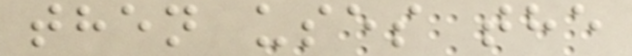then uses the
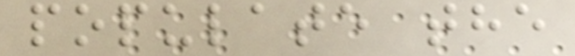populate the
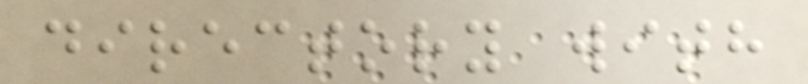directory with
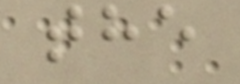the
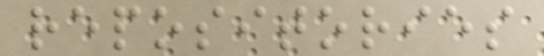repositories
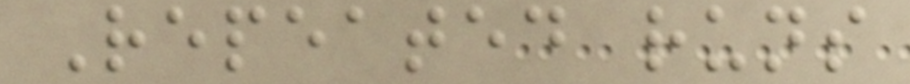Repeated runs
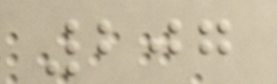207
